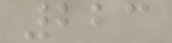223
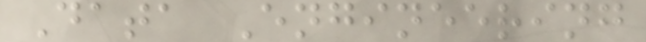Data Engineering
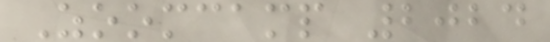Zoomcamp 2024
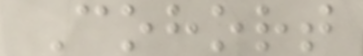Cohort
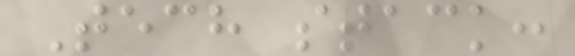Tech stack:
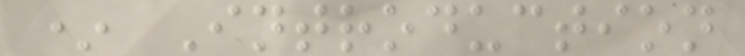* Introduction
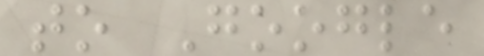to Google
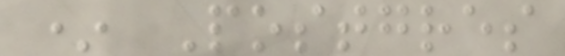* Postgres
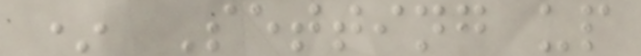* Setting up
